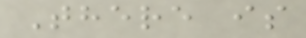There is
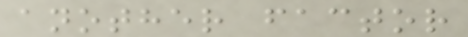another factor
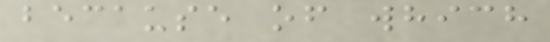because of which
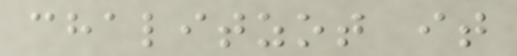chalitzot it
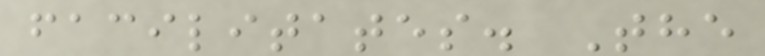facilitates. The
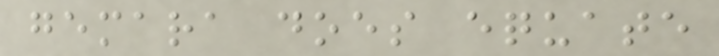gemara does equate
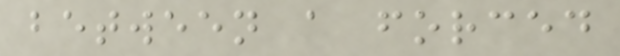between a forced
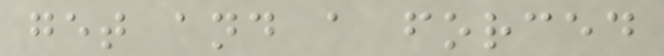get and a forced
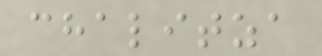chalitza
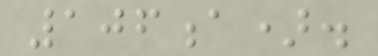106a).
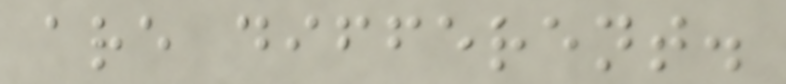are different.
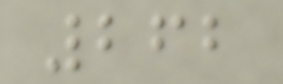262
